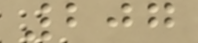207
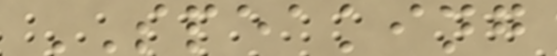SPEAKING
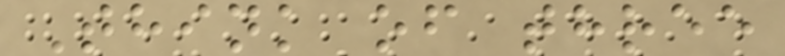Think of three
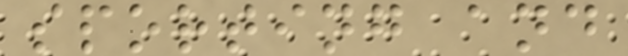sporting and
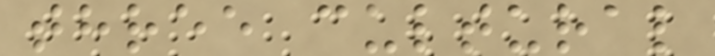three cultural
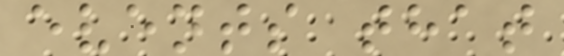events that
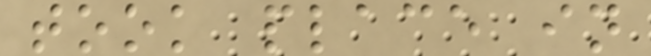took place in
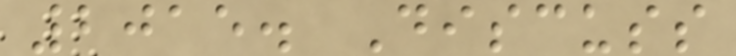2015. Discuss
